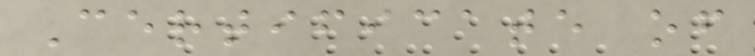Certificate of
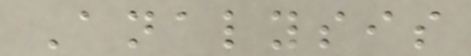Analysis
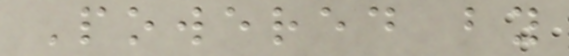Powered by
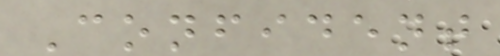Confident
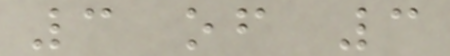3 of 3
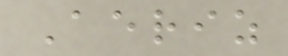Aeriz
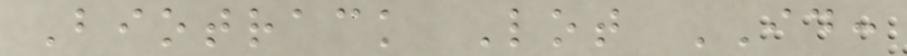Biotrack Lot ID:
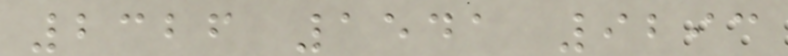2326 1541 9293
